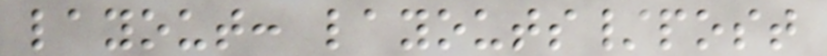layout: layouts/post
